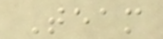Team
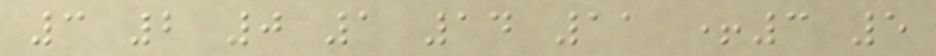3 2 0 1 14 11 +3 5
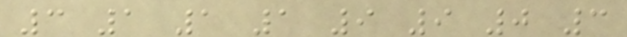3 1 1 1 9 9 0 3
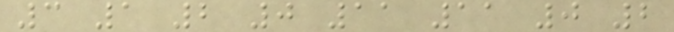3 1 2 0 11 11 0 2
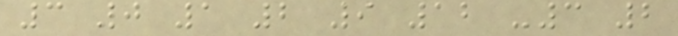3 0 1 2 9 12 -3 2
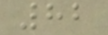82
